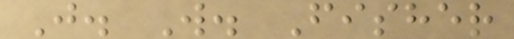J. W. Fisher
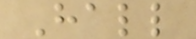Hall
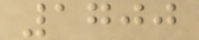1700
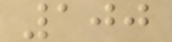100
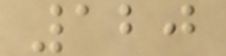120
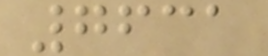7631
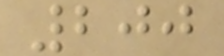200
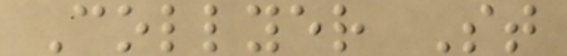Collyer St
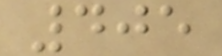405
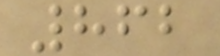862
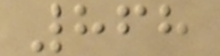868
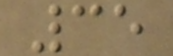35
